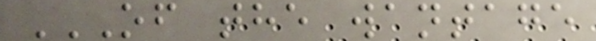OF THE WANTAGE
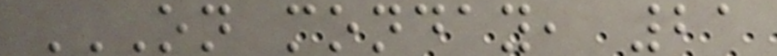ON MONDAY, 21
